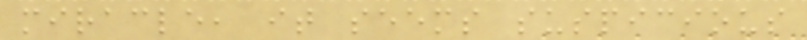miracle, it seems suspicious
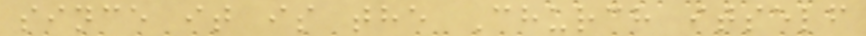since it is the Church itself
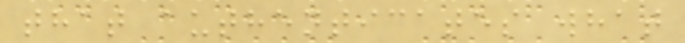that authenticates what
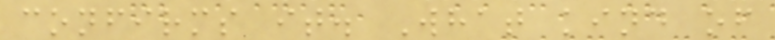confirms it. What kind of
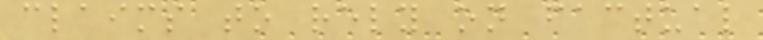claims to rely on factual
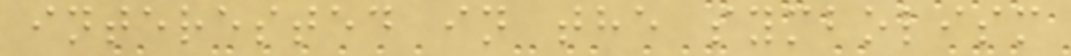interested in the symbolism
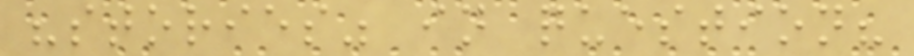"stories" in question?
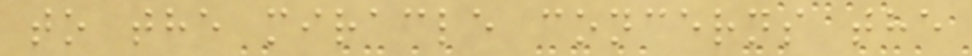to the miracle concerns the
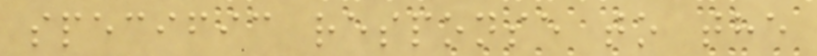specific response to the
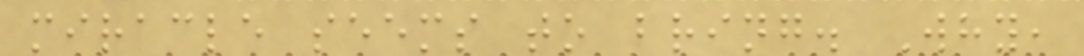miracle seems to bring. Why,
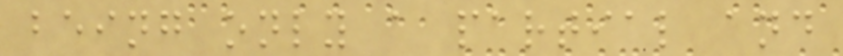being only a partial and
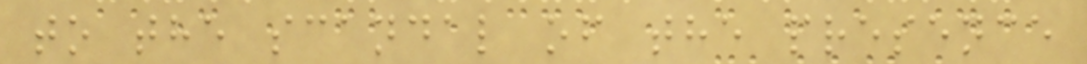to the scandal of the presence
